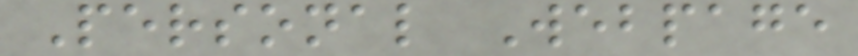Personal Webpage
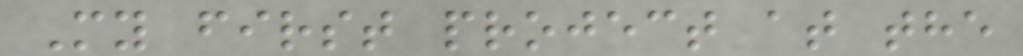My first project at the
